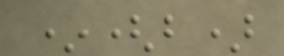*(b)
